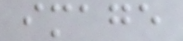image
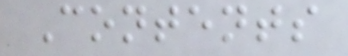Contents
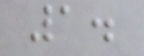1.
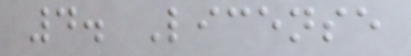4. License
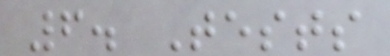6. Tests
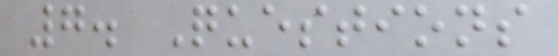7. Questions
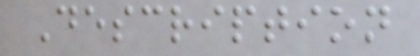Description
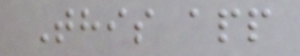This app
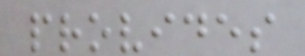provides
